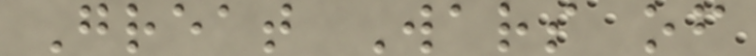Great Wars of
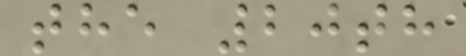the 20th
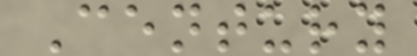Century
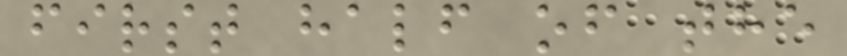first half of the
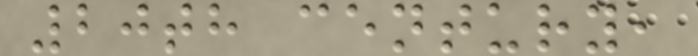20th century,
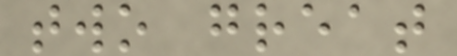two great
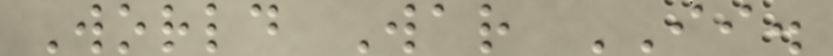World War II.
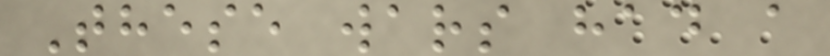These wars had a
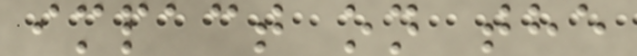impact on the
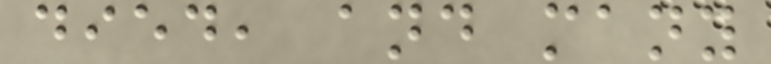died, and many
